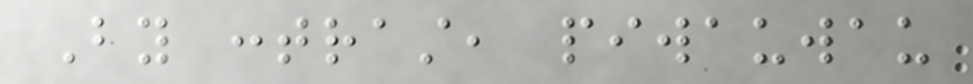By contrast, piwauwau
